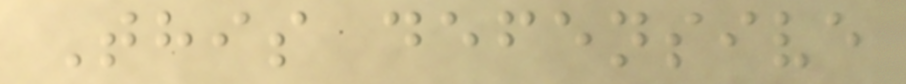This defensive
